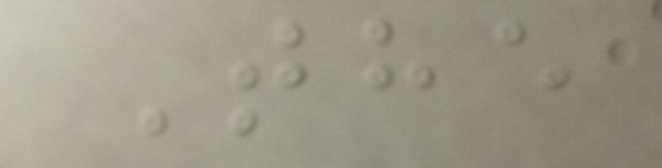The
